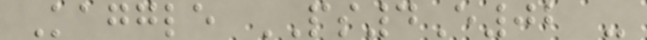Kaggle PS4E02 -
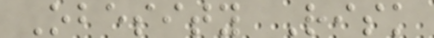Obesity Risk
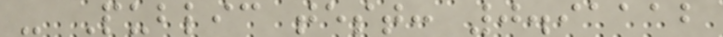- Public test: 0.91112
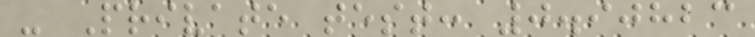- Private test: 0.90823
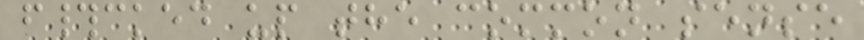f#cked up the common sense
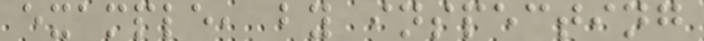example, by inspecting
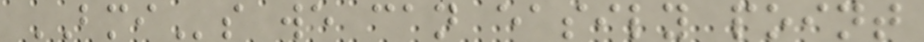BMIs we can easily point
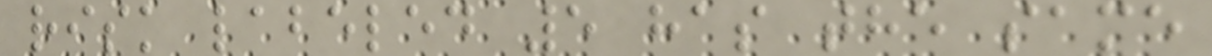risk labeled 5 has the same
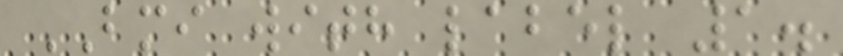BMI with label 1.
